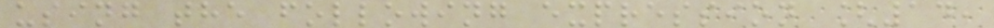using the following expression [14,
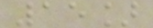15]
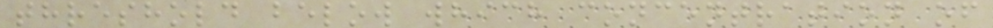threshold below which concentration of
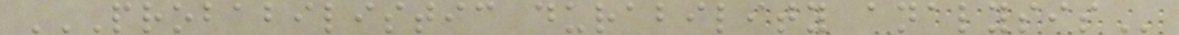PROBABILISTIC DURABILITY ANALYSIS
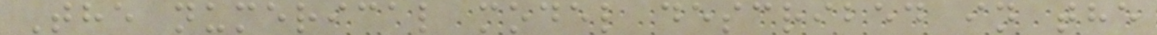The numerical model described in the
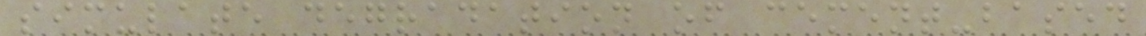simulate degradation of cement-based
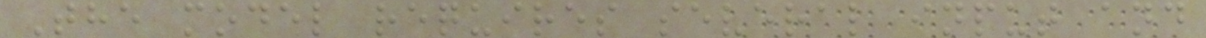The model requires several input and
